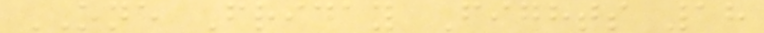ONE Friday Fights 18
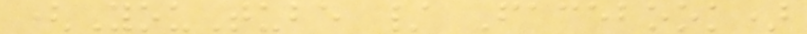(YouTube / Facebook)
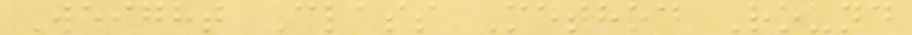Weight Class Method Round
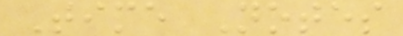Time Notes
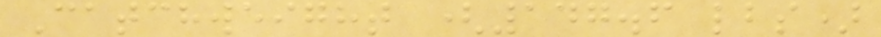Catchweight (147.6 lbs)
